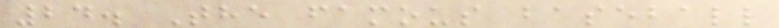24. The famous baseball
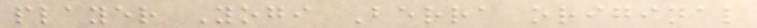player Yogi Berra original
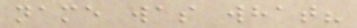name was what?
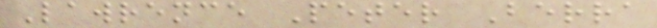Lawrence Peter Berra
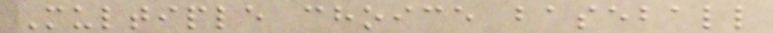Multiple choice baseball
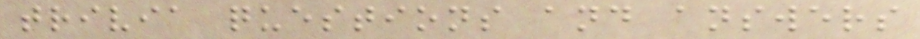trivia questions and answers
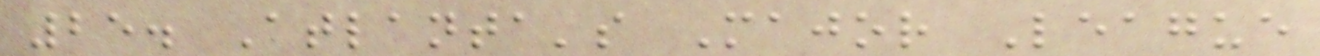25. Atlanta's Major League
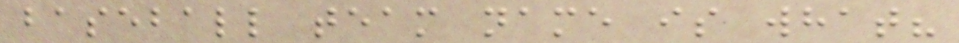baseball team name is what?
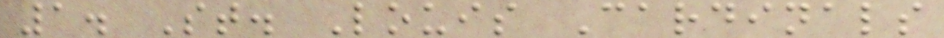1. St. Louis Cardinals
